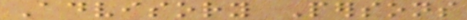Advisory Persons
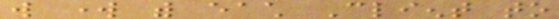will work with each Client to
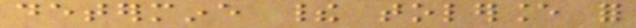determine their tolerance for
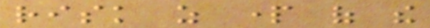risk as part of the
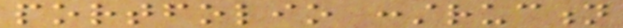portfolio construction
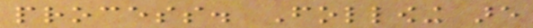process. Following are
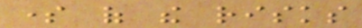some of the risks
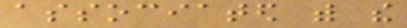associated with the
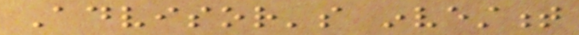Advisor's investment
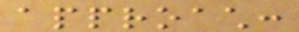approach:
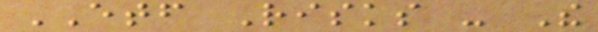ETF Risks - The
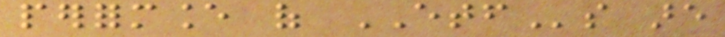performance of ETFs are
